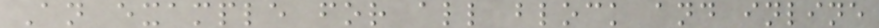An example for all block and inline
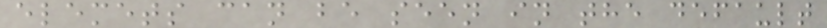elemets can be seen in the default
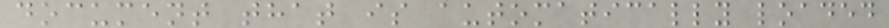document that is automatically loaded
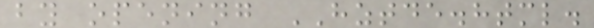by opening HZTDE.html.
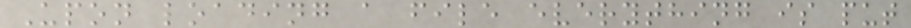Upon loading a file everything is put
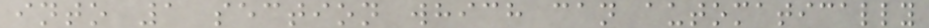into 1 section which can automatically
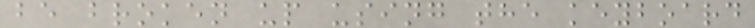be broken up using the keyboard
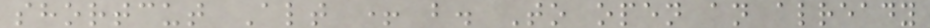shortcut Alt + b. To open an already
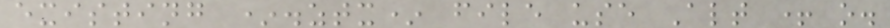existing *.ztx* file use Alt + o.
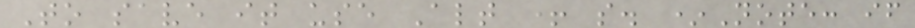To save it use Alt + s. *Note: if
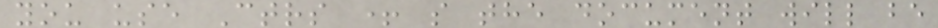you use Ctrs + s the document will be
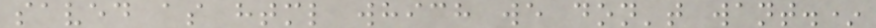saved as html which we don't want.*
